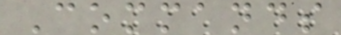Commands
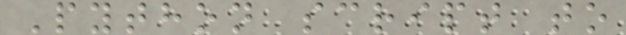Python script to
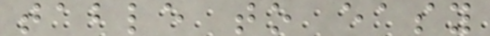table to easy
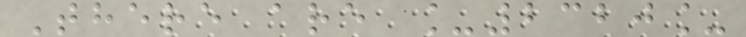There are _2320_
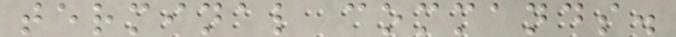terminal commands.
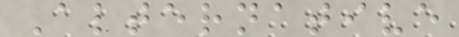Alternative
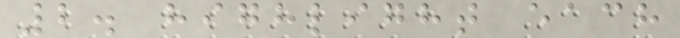2. highlight each
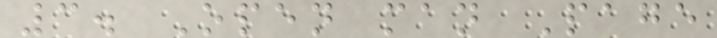3. Open man Page
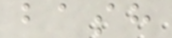bash
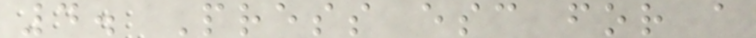4. Press esc for a
